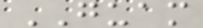GUAM
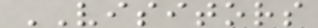VISITORS
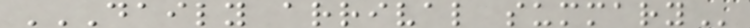DAILY ARRIVAL SUMMARY
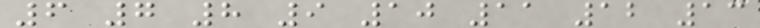6 7 8 9 10 11 12 13
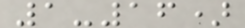1-16)
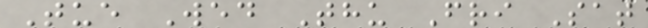Tue Wed Thu Fri Sat
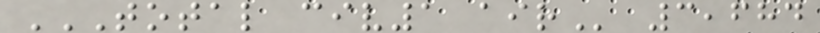TOTAL CIV1 AIR 3,684
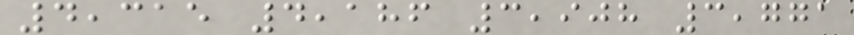4,315 4,186 3,908 3,771
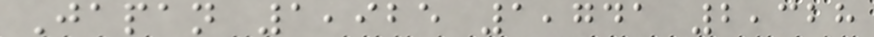Japan 1,925 1,741 2,328
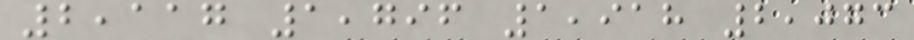2,117 1,796 1,918 2,073
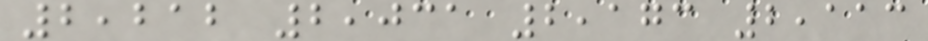2,212 2,031 2,173 2,113
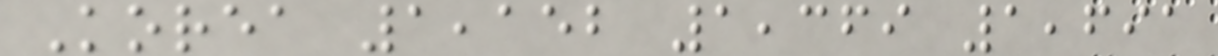Korea 1,152 1,369 1,691
